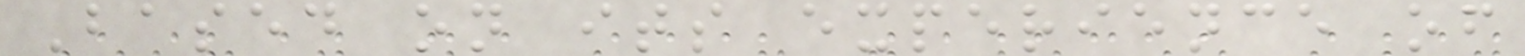Based on its experience of
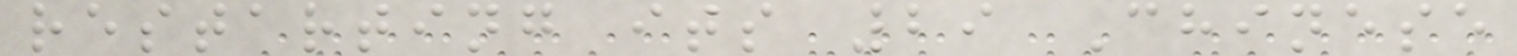restarting its 29 Chinese
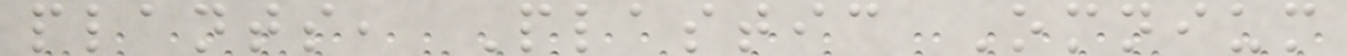plants, Plastic Omnium
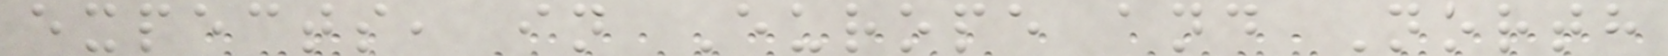expects, in Europe and North
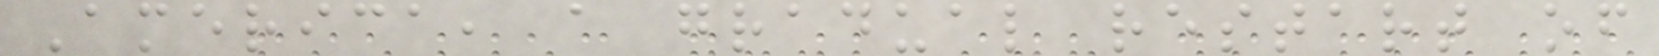America, a gradual restart of
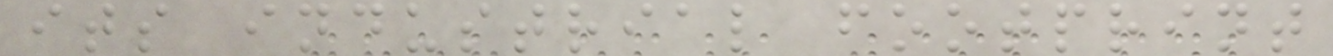its industrial footprint
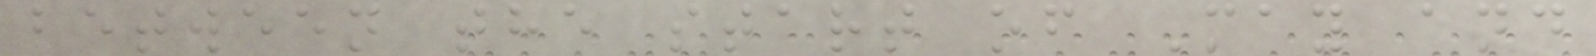between the start of May and
